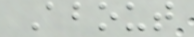About
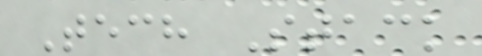Tech Stack
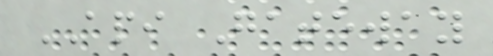API Gateway
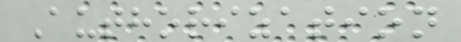Authorization
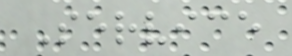Service
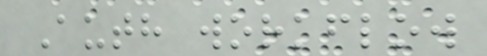Auth workflow
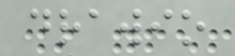drawio
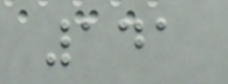141
